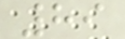89
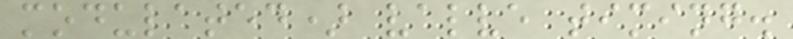modulated) valve timing.
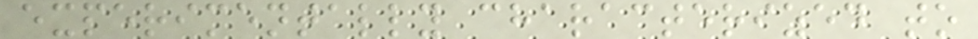experimentally characterized to
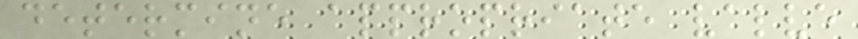determine appropriate valve
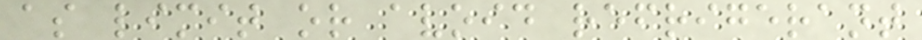as limit or avoid refrigerant
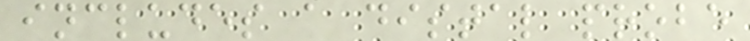includes a distal probe
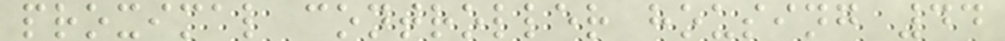proximal controller housing 44
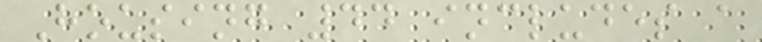Housing 44 includes a
